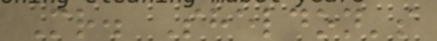Mr. Sheldon's
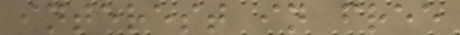interest in free
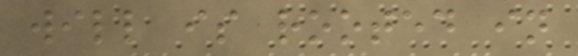will is rooted in
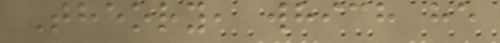Theory, which he
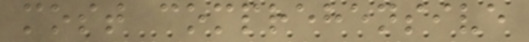most comprehensive
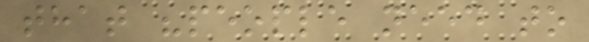that "people need to
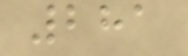281
